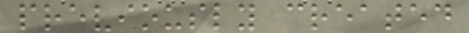previously created
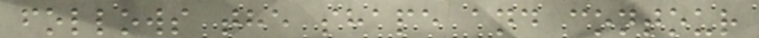follows the shape and contour
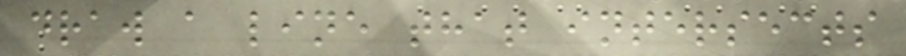draw a line that intersects
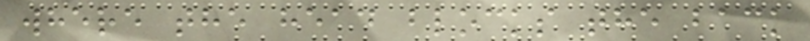where the head blocks the back
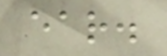ear.
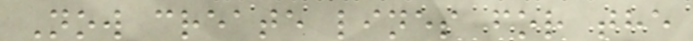Now create lines for the
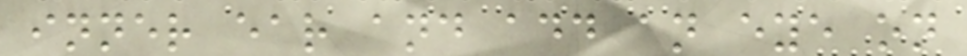inner ear and add an eye on
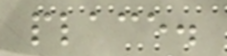place.
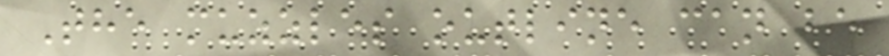The muzzles outline can be
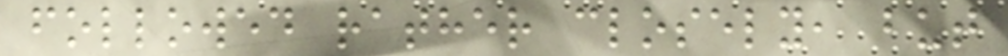followed rather closely, but
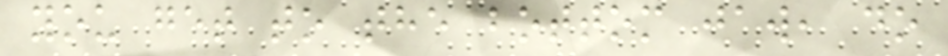you get to the bottom jaw, do
